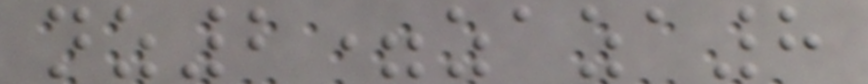nz2=zaza8
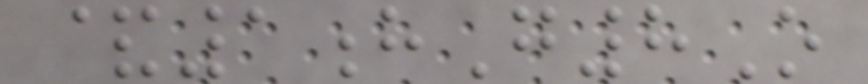&1hG8O
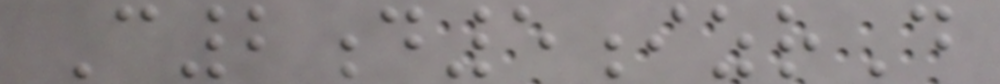C2d5izrD
